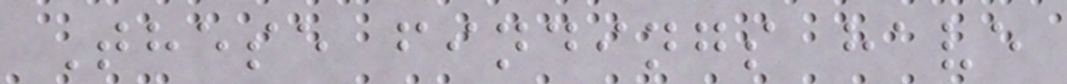These findings have
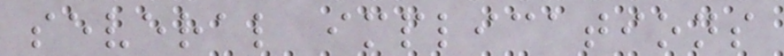several implications
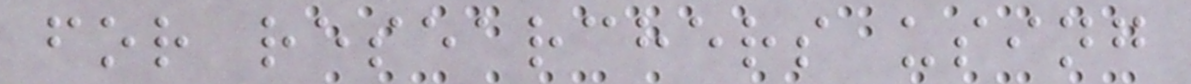for researchers using
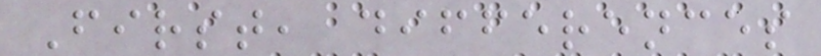First, differences
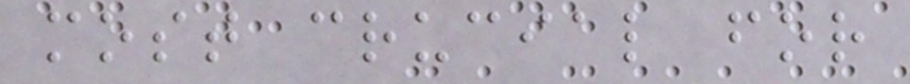most crucial for
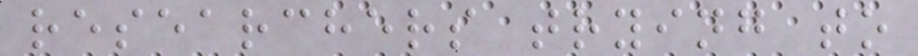researchers trying to
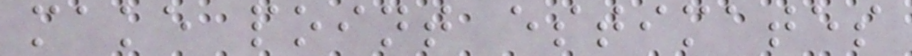make point estimates
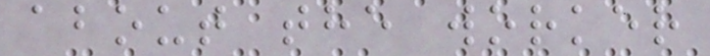about the worker
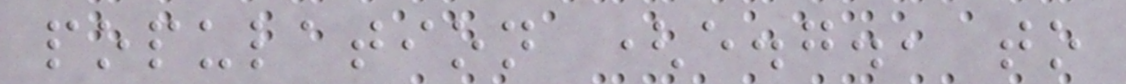population (e.g., to
